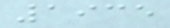1935
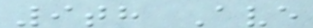9th Ave
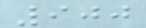900
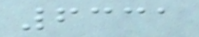6331
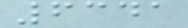6341
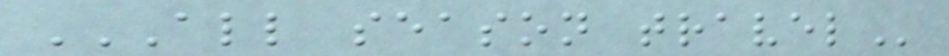ALL SEASON TRAVEL
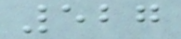527
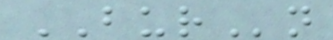BURn
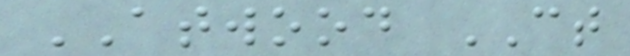ATWOOD CT
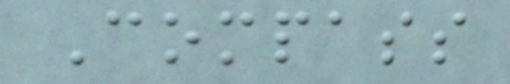Compass
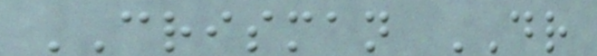CRISMAN DR
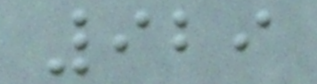929
